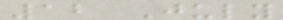12 July
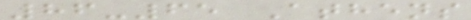86-65 Athens
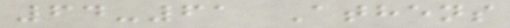64-61 Athens
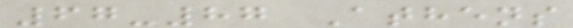67-87 Athens
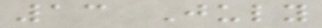13 July
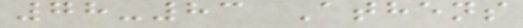78-83 Athens
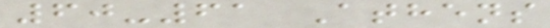60-61 Athens
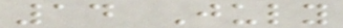14 July
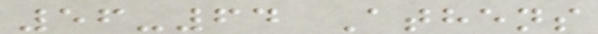56-64 Athens
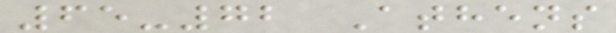65-72 Athens
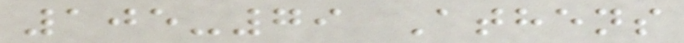105-79 Athens
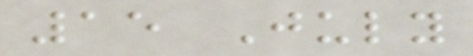15 July
